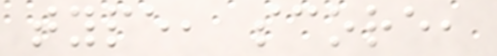type, score,
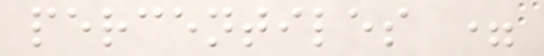percentiles =
